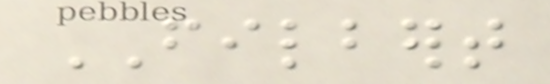FILBERT
